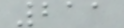211
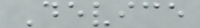Device
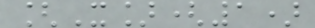[X](1)
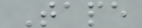Tape
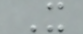X
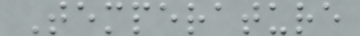Temperature
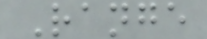Range
